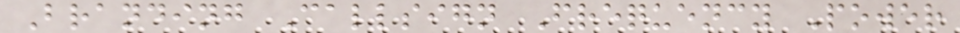Branding Callsign Frequency Power
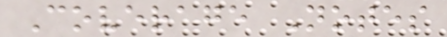Coverage Notes
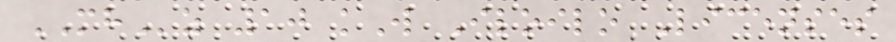MHz 10 kW Iloilo Licenses
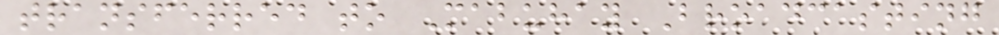transferred to Mabuhay Broadcasting
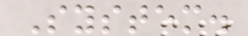System.
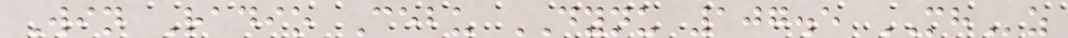Win Radio Cebu DYNU 107.5 MHz
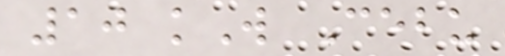10 kW Cebu
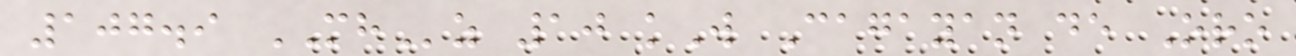107.9 MHz 10 kW Cagayan de Oro
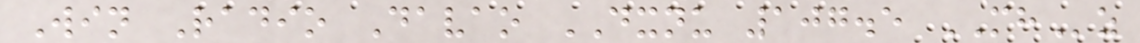Win Radio Davao DXNU 107.5 MHz
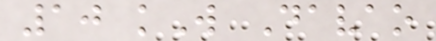10 kW Davao
